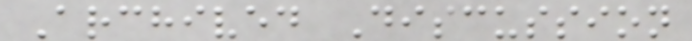Archived Discussion
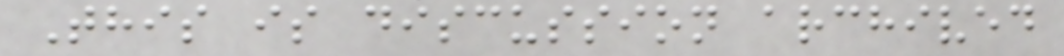This is discussion archived
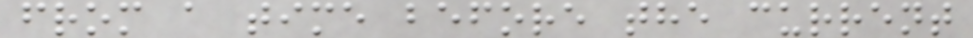from a time before the current
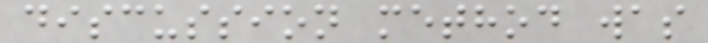discussion method was
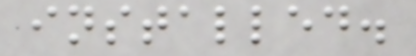installed.
